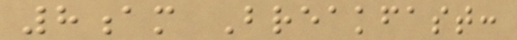8am Breakfast:
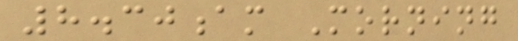8.30am Morning
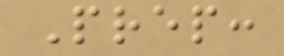Prep:
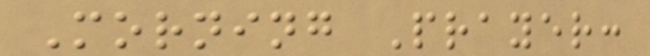Morning Prayer:
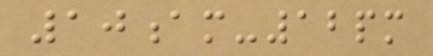10am-12pm
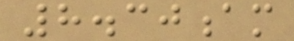8.30am
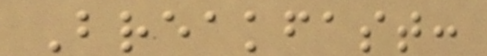Breakfast:
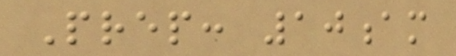Prep: 10am
